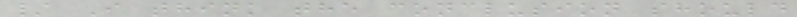/ I think the conclusion should
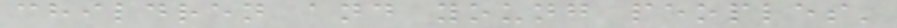children and young peoples'
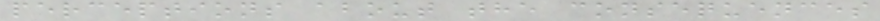perceptions about the consequences
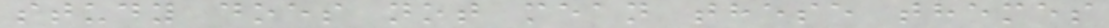study does not mean these themes
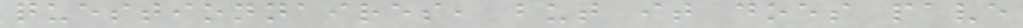questionnaires, but it does pave
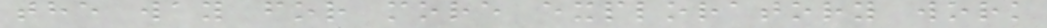the way for more exploratory work
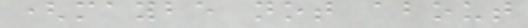(maybe not about
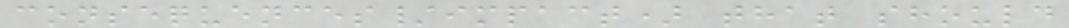consequences/impact) that should
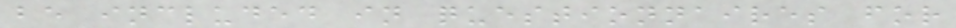be included in questionnaires for
